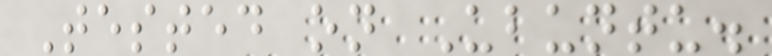Tested on Ubuntu.
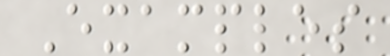Examples
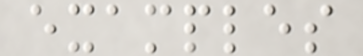examples
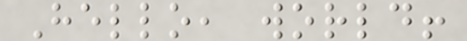Hello, world!
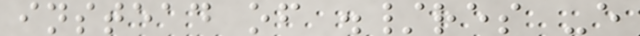instead of ./res -e
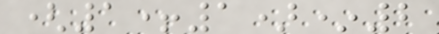(1+1)*2
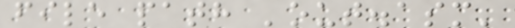file path 'out.asm'
